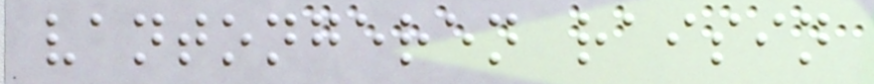vantongeren raisin
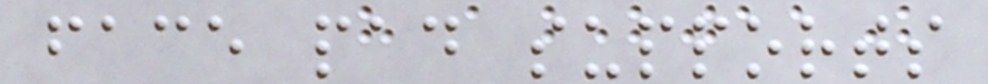face pad supports
